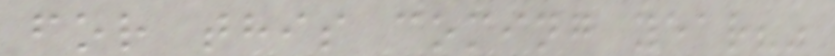for this coming year?"
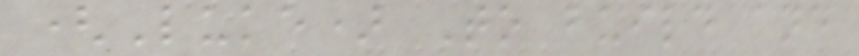(Luke) To build and
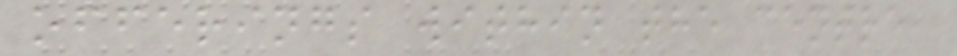offerings within the centre,
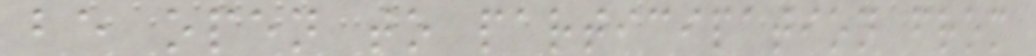be open to participation from
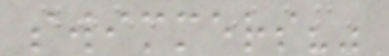swimmers?"
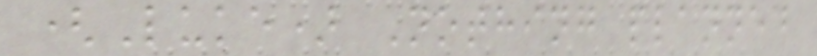(Luke) Nothing planned
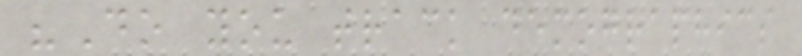"Do you track demographics
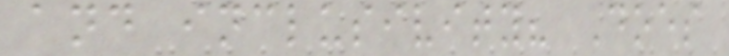and inclusivity? Does
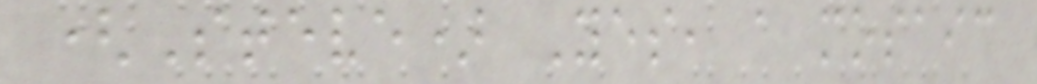(Steve) Yes, a mosaic
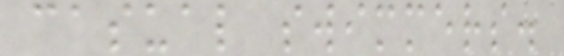casual swimmers.
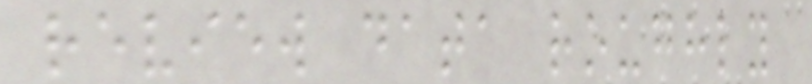review data roughly
